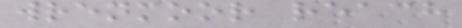wrenmoor reach
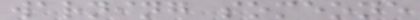warning someone
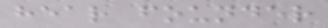hear founder
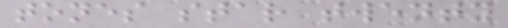tones star twenty
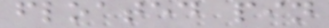floated pin
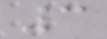3
